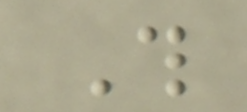This
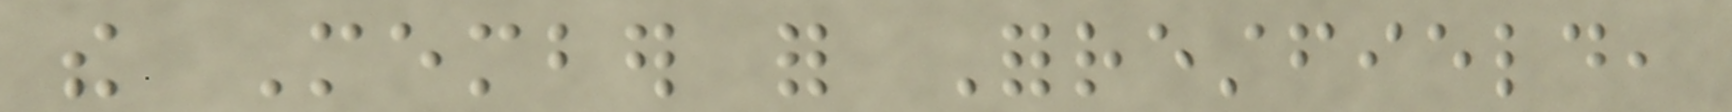the Member for Forrestfield,
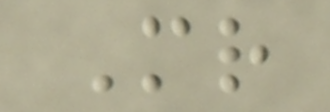Mr
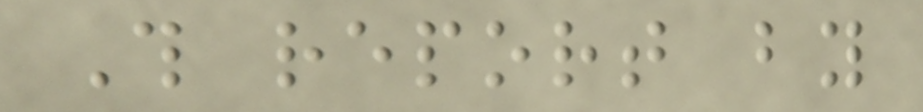This report by
